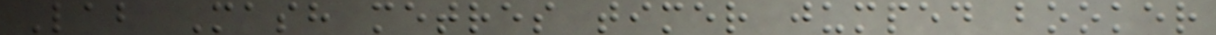Lab Mash metres timer jumped booker
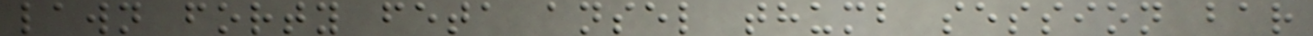lawn forty feta ansel thumb session bar
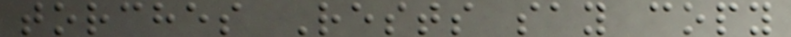torches Rests say copy
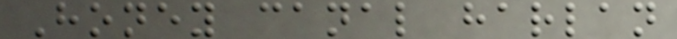Honey canal harlan
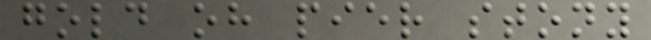gold oh pier stony
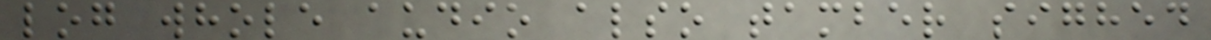log whole audio also tamber sighed
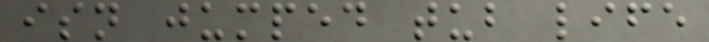isn jumped tub life
